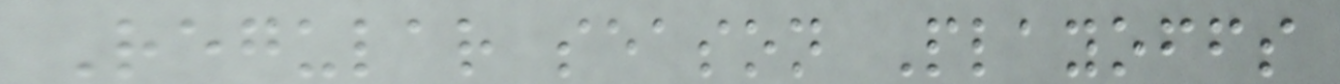Regular season Playoffs
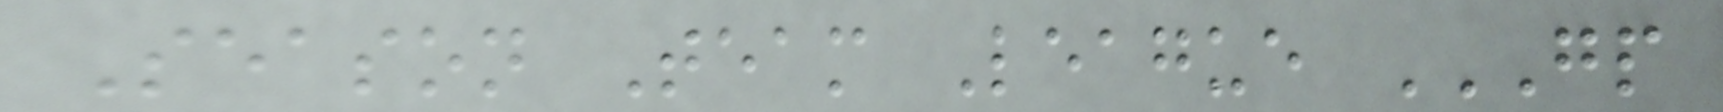Season Team League GP
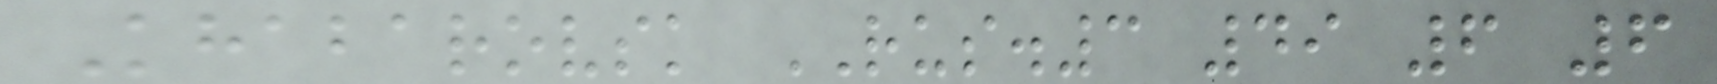Khabarovsk RUS.3 49 6 6
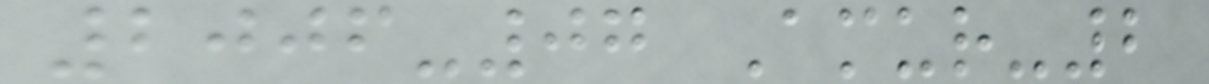2006-07 Amur-2
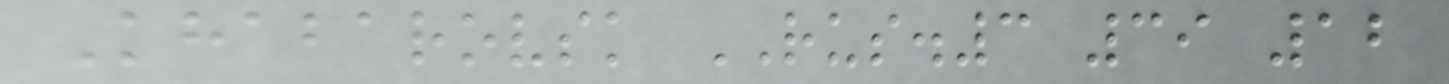Khabarovsk RUS.3 39 12
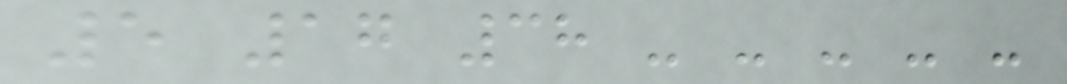5 17 38 - - - - -
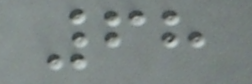68
